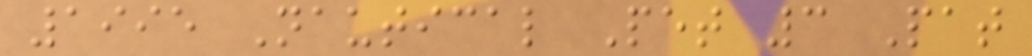1995 Nautical Pet 3 Pat
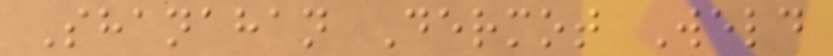Shanahan Dermot Weld
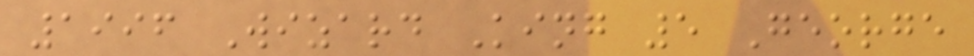1996 Wizard King 5 George
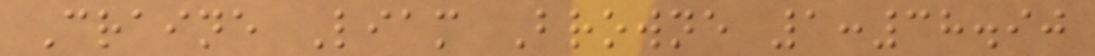Craine Liam Browne 1:38.90
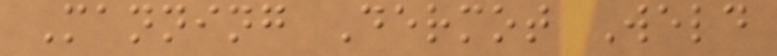Manning Dermot Weld
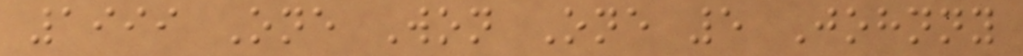1999 One Won One 5 Johnny
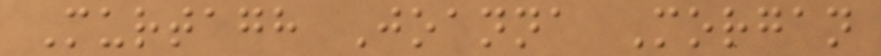Murtagh Joanna Morgan
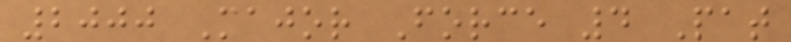2000 Major Force 4 Pat
